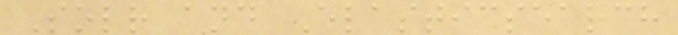Solr and Elasticsearch
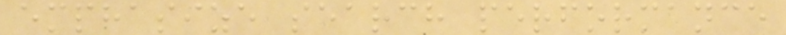emphasize search performance
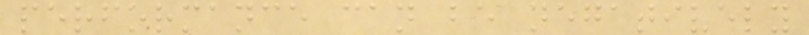performance can be negatively
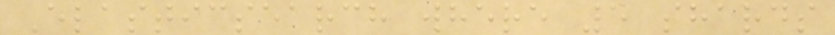Elasticsearch where 5 shards
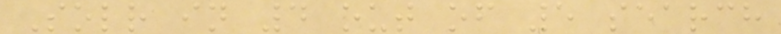Solr in 4 out of 5 search
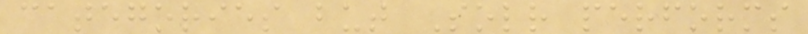categories but Solr performs
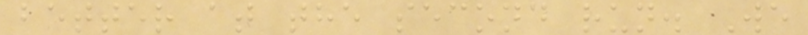better at the second run. We
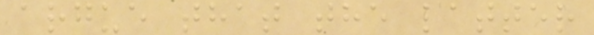argue that the latter
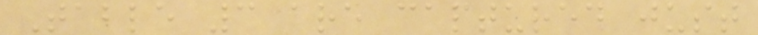Table 3 are captured just
